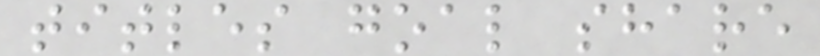titles goal share
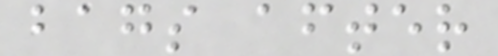bags after
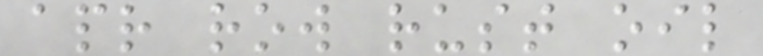apr row rust oil
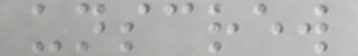unscrew
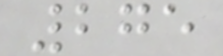275
